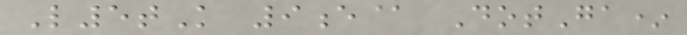L5tK 9e@ DotGa*
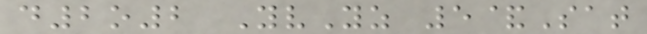d2o2 YvYz 5&Sat
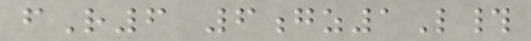fR6 6gz1L#
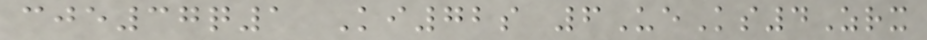cje37q1 Ki72s 6UeKs4Zrx
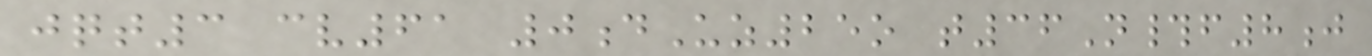jqt3 cv61 0dUz25o t36N#f8j
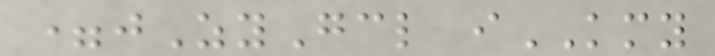=jZyGcl iKMY
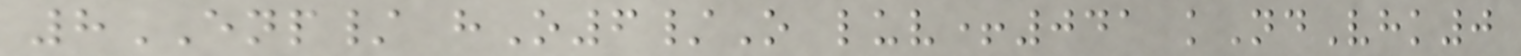8ENP/ hO6/O luv+041 kNdVhk0
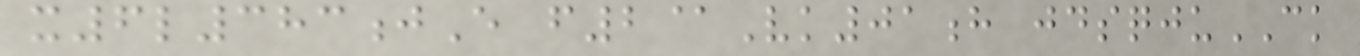x6l383jE f2@Vk01h jdsqjuCK
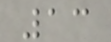13
